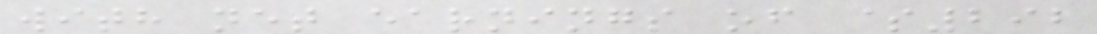with net earnings of $292
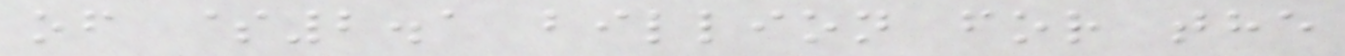of $2.1 billion for the
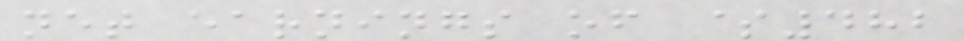net earnings of $482
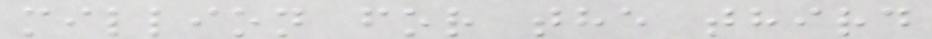million for the third
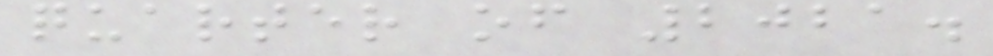quarter of 2021.
